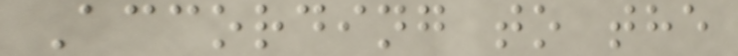According to the
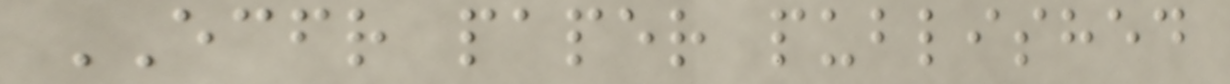ECFR paper published
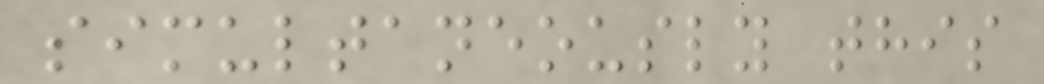simultaneously this
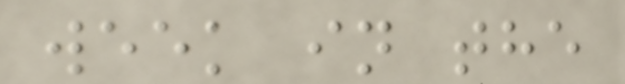week in the
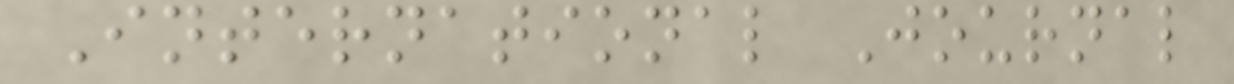International Journal
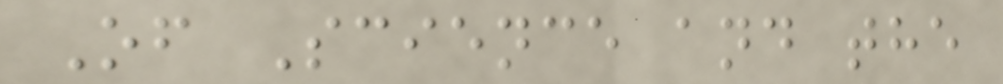Of Science and the
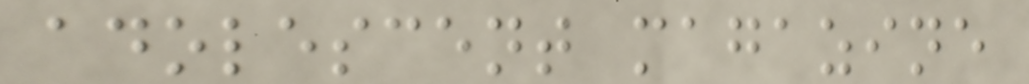adolescent magazine
